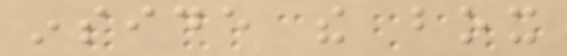inside the box
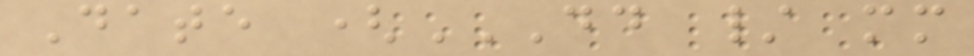Date (DD / MM
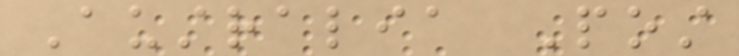Australia Post
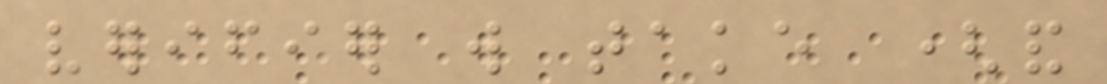verifier will take (and
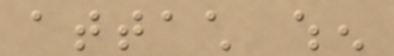attach when
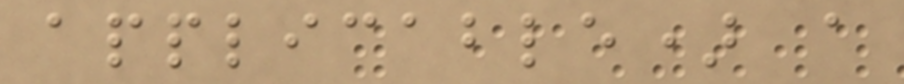applicable) a
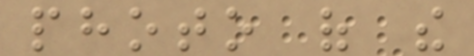photo of the
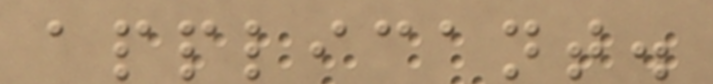applicant.
